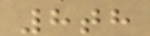8th
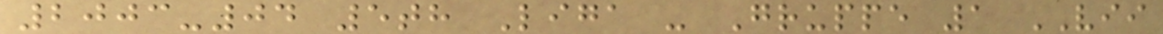2003-04 5th Liga - Gruppe 1 VII
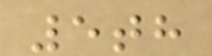5th
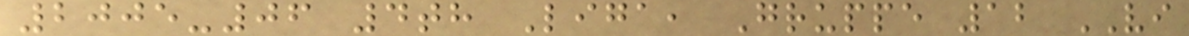2005-06 4th Liga, Gruppe 12 VI
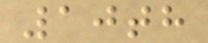10th
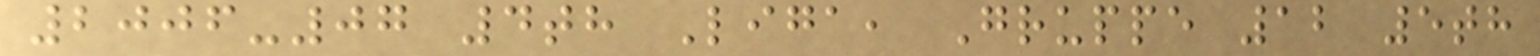2006-07 4th Liga, Gruppe 12 5th
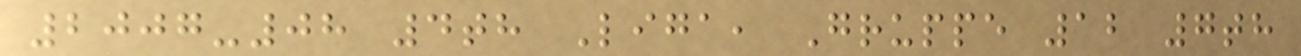2007-08 4th Liga, Gruppe 12 7th
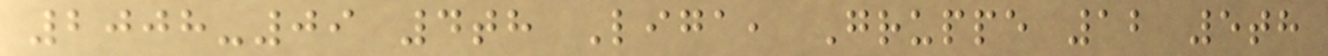2008-09 4th Liga, Gruppe 12 5th
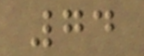74
